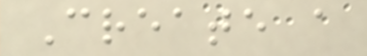Create a
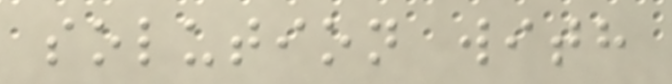solution with
